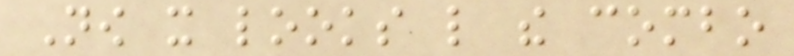Now it looks like the combo
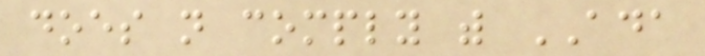does not comply with ADA
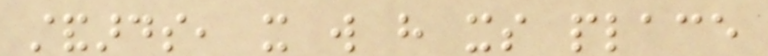standards, it will have its place
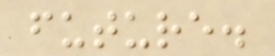future.
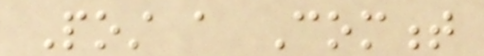Post a Comment
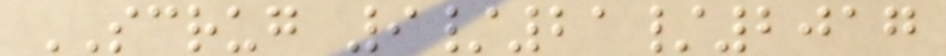SCRUG 9/21/2017
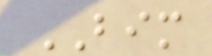BIM
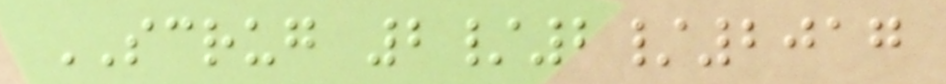SCRUG 2/2/2017
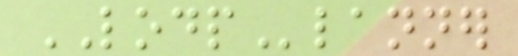LODPlanner
